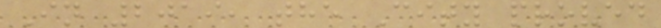In 2019, the City proved
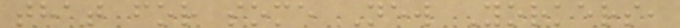that for some New Yorkers,
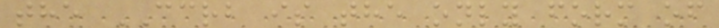the CCRB is the only form of
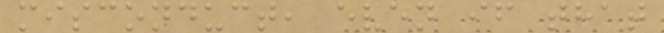misconduct, even if that
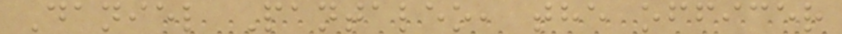Daniel Pantaleo, the officer
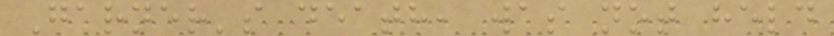Garner's death, was not held
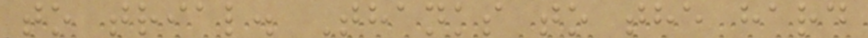to trial. Thanks to the hard
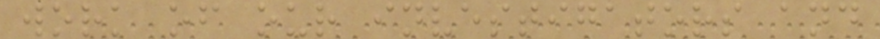work of our investigators and
